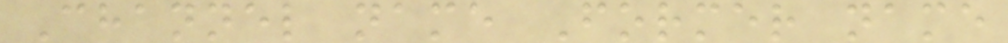Channel name Former name
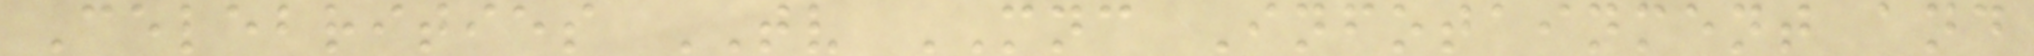Celebrities TV MNC Infotainment and
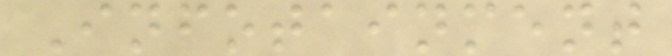Infotainment
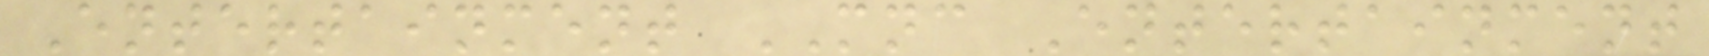Entertainment MNC Entertainment
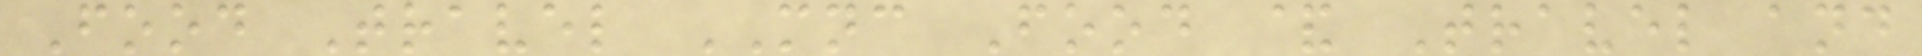Food Travel MNC Food & Travel and
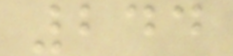244
